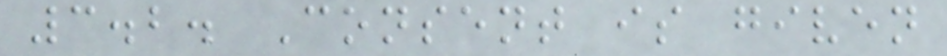3.2. Consent is given
